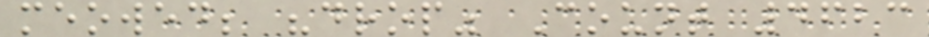meowed; "drop" Count 4623
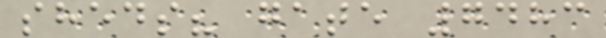sheds? gate 7483
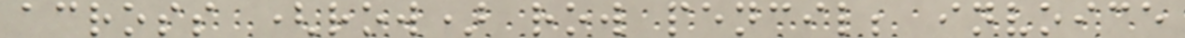across (row) row pencil; invoice
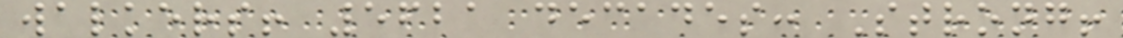walkers! 5621 decades: Strong!
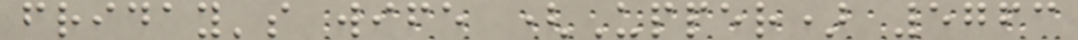friday's wife (Upper) 5763
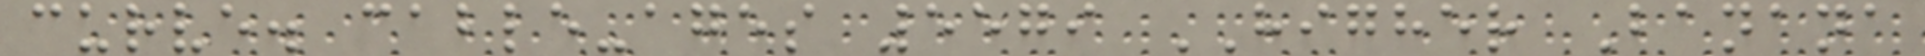curve. cable-ages 5579 HIGHER Banana
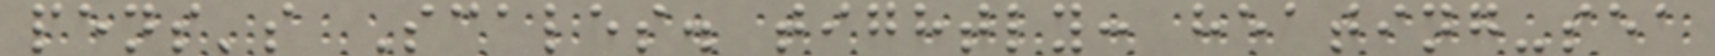pens's Scales. tightly: heating-sea
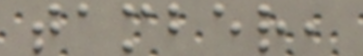tamber,
